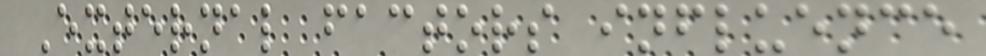External factors influence
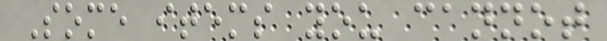Some items you cannot
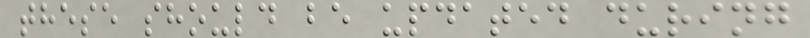these should be updated during
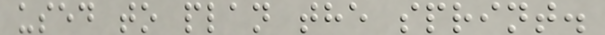used to plan the sprint.
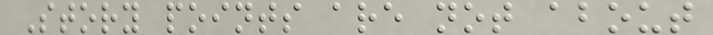Story points are not about
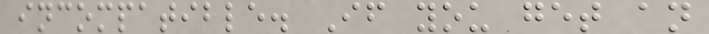incompatible. If you get an
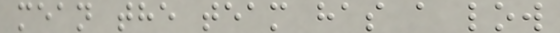mean the team has a low
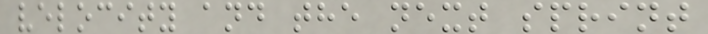velocity and the next sprint
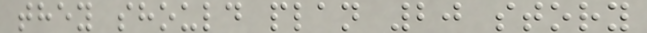they should plan 20 story
